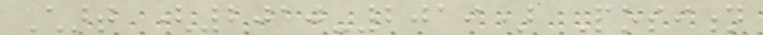Chart (2010-2019) Position
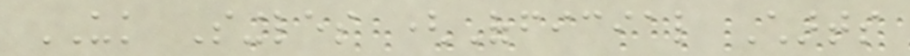UK Singles (Official Charts
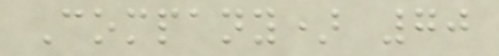Company) 70
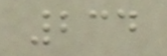234
